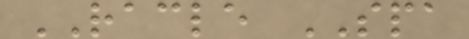RACLE SPA
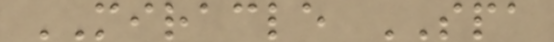MIRACLE SPA
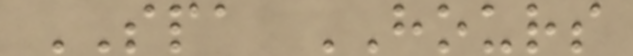SPA HOURS
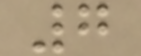7
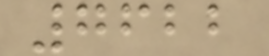7622
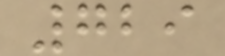729
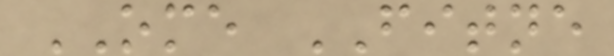OME FITNE
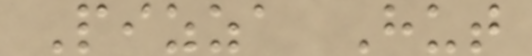Pizza Hut
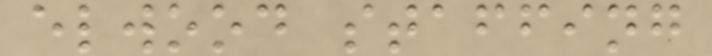elwood staffing
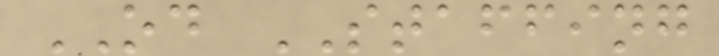OD STAFFING
